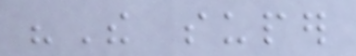"The super
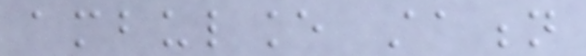ambulance station
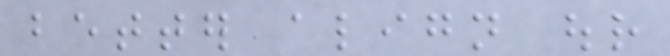better align our
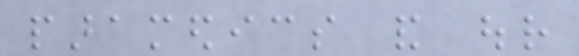paramedics and our
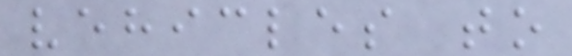vehicles to
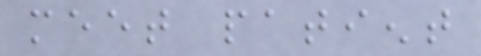meet patient
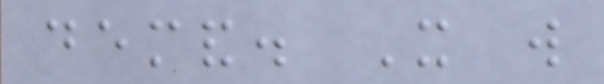demand. It will
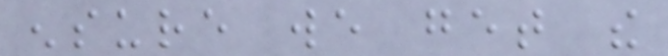ensure we get the
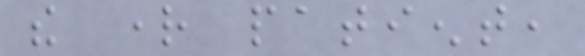the right patient,
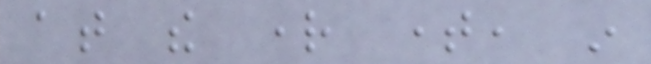at the right time, in
